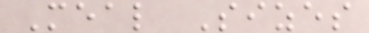Meal Sizes
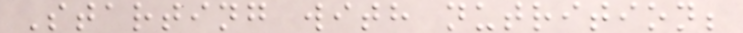Starting with nutrition;
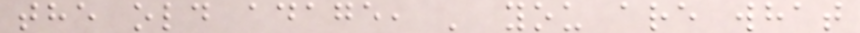the old adage, ' you are what
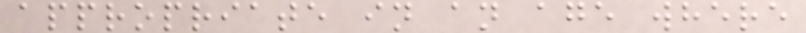appropriate in an age where
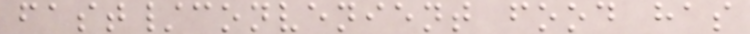fast/convenient food has
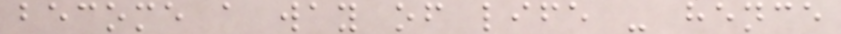become a way of life - hence
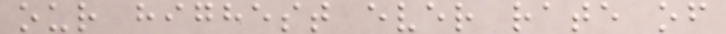our highest ever rate of
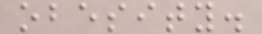obesity.
